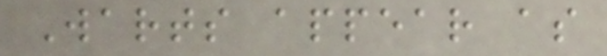Warts appear as
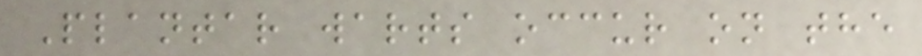Plantar warts occur on the
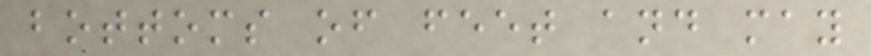bottoms of feet and may
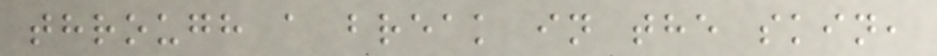through a break in the skin,
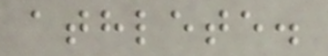athlete.
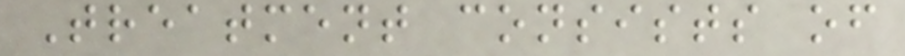Treatment consists of
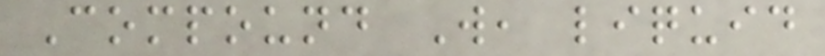Compound W, liquid
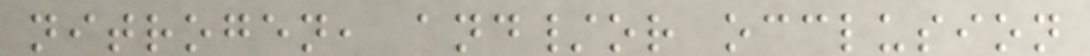nitrogen, and/or occlusion
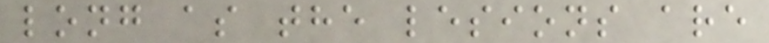long as the lesions are
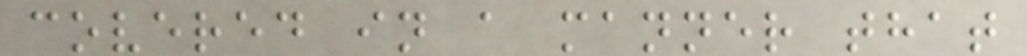covered in a manner that
